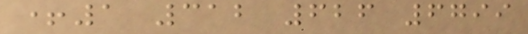+1 312 626 6799
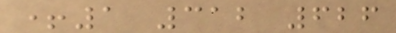+1 312 626
